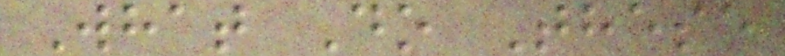What Do These
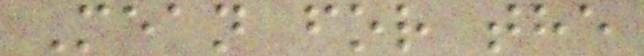Mean for the
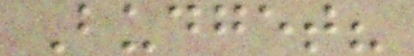Budget?
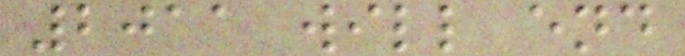2011 will end
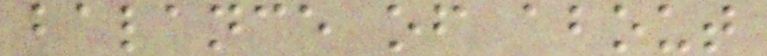balance of about
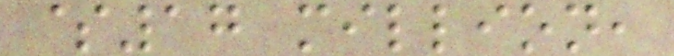$17 million,
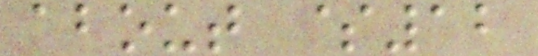about $12
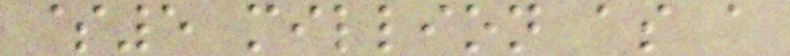$5 million as a
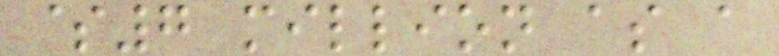$7 million as a
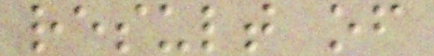result of
